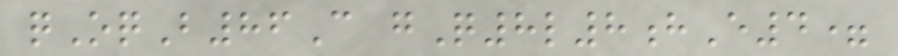qOqB86C gQ8l8hE4=
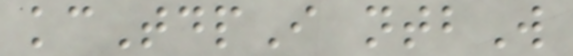kcTdpI ntbW
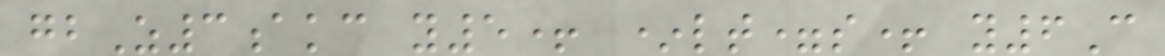gbZ3akc y5+ *lt=s+ y6C
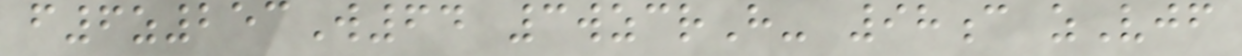f6z253W64 3wzcrH- 98c zVjf
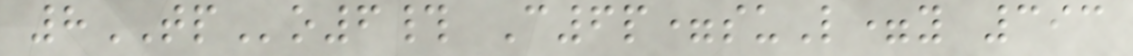8TPo6# C6p=suL=y 393
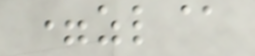=zl@
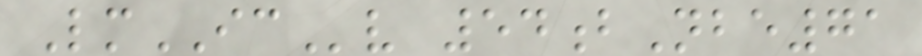LmICv 54bNbe71
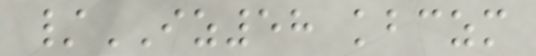/IZ58 kbczm
